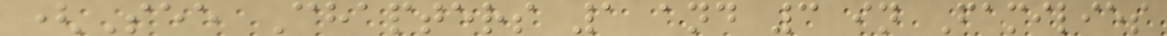(See Chapters 1 and 3 in Families
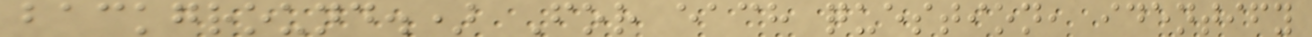background.) For each question, identify
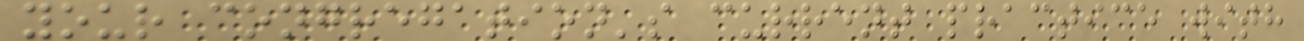your congregation's current practice with
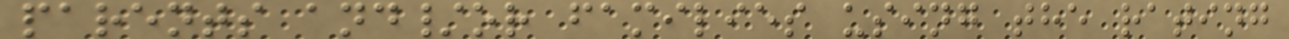parents and/or families using the rating
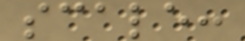scale:
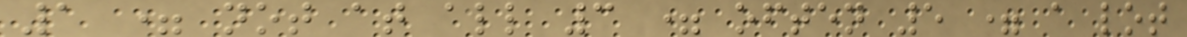1 = not at all 3 = often 5 = a lot
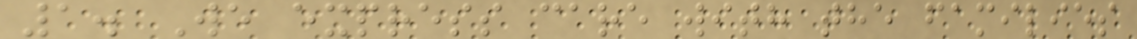1. We express care with the families
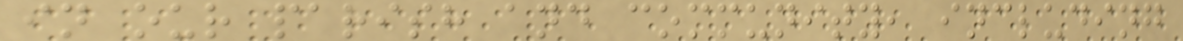in our parish and community, including
